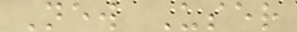New User
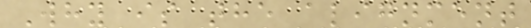Why is the alignment
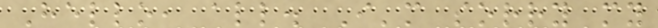Hello, all. I'm sorry my
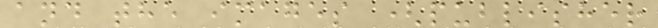and the images (publisher
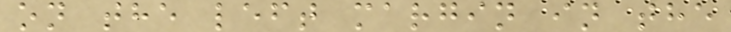on the left margin in the
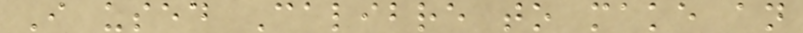I used Calibre to make an
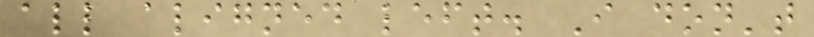all aligned left. I don't
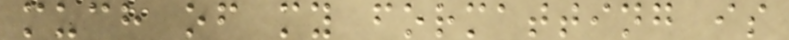much of my formatting is
